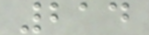214
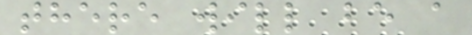there will be a
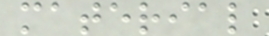material
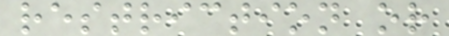restriction or
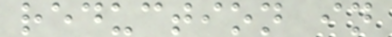reduction in
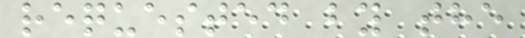requested by the
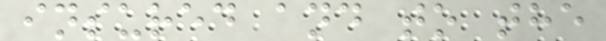insured and to the
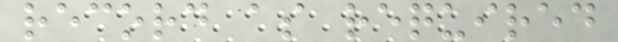record as required
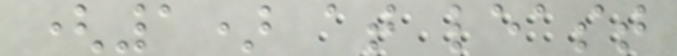(1) at least
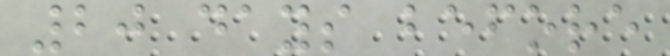20 days before
